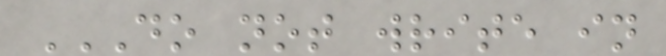DO NOT WRITE IN
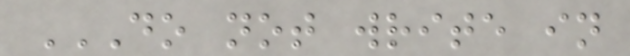DO NOT WRITE IN
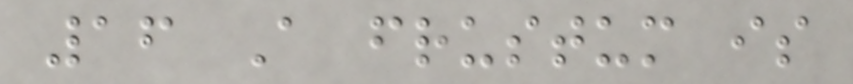16 A frustum is
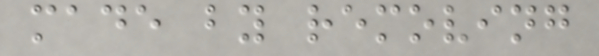made by removing
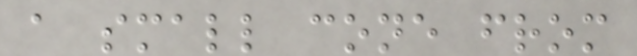a small cone from
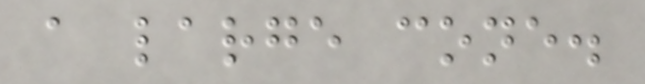a large cone.
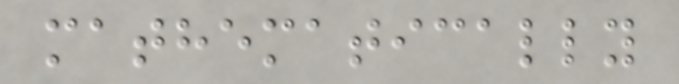mathematically
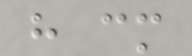h cm
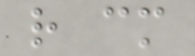r cm
